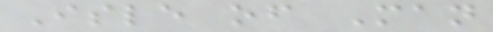Isle of Man
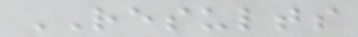RESULTS
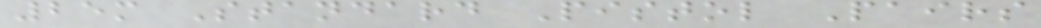25m Standard Pistol Pairs
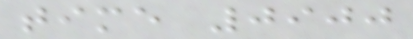time 0900
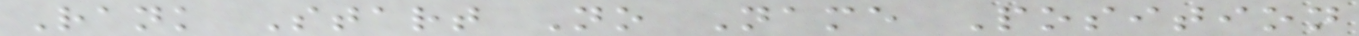Rank Start No Name Position
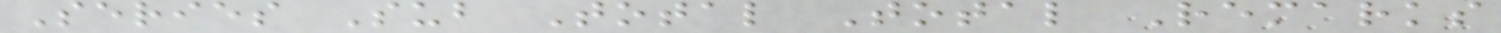Series Sub Total Total Remarks
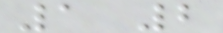1 2
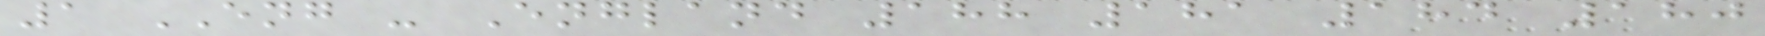1 ENG - England 188 181 184 180
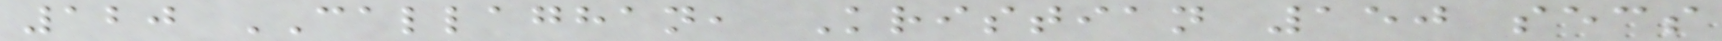120 CALLAGHAN, Kristian 150 secs
